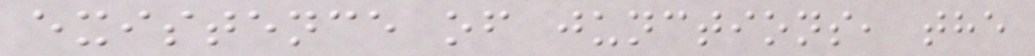existence of junctions, the
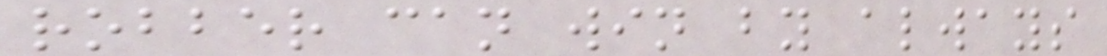robber can win by always
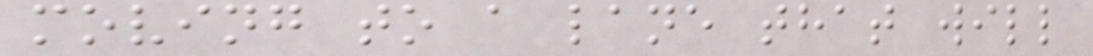moving to a lane that will
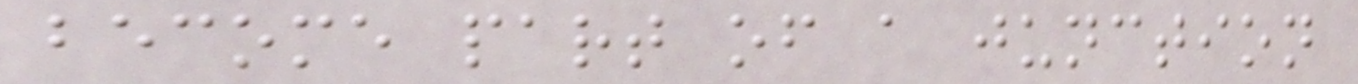become part of a junction
